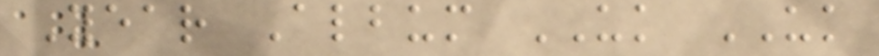Year Album UK UK
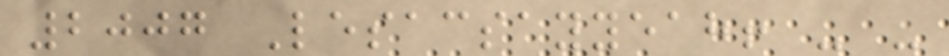2007 Lesacsayyeah! - -
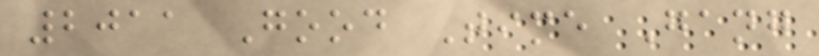2011 Good Time Gang
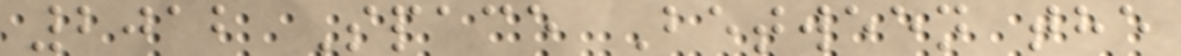2012 Space Between the
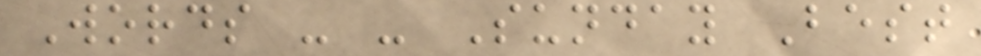Words - - Sunday Best
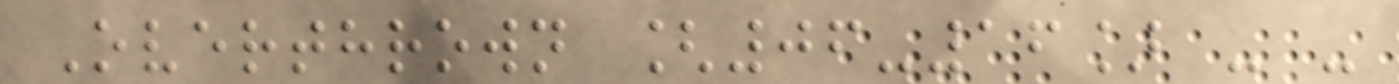Overthrown [06-16] - -
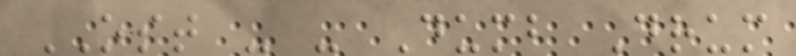OST - - Dumb Drum
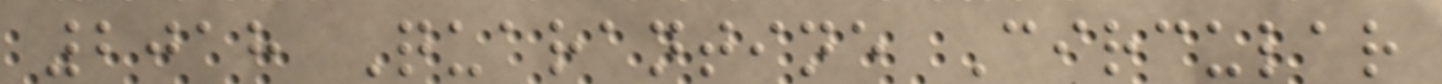2018 Quarantine Circular
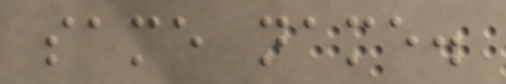same name.
